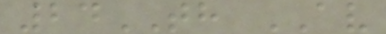24TH AV
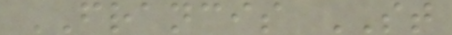FRANCIS ST
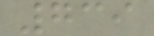739
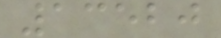13520
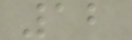12
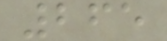265
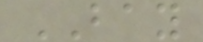BAY
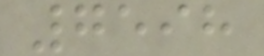7598
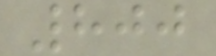800
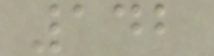142
